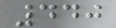440
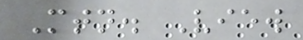Mtn. View
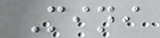Mini
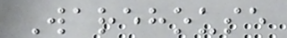Warehouse
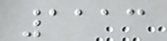1113
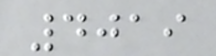4019
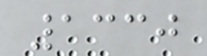1330
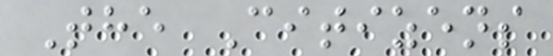The Citizens
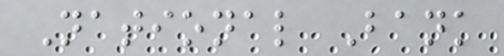National Bank
